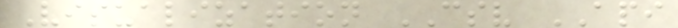Visualization CSV API
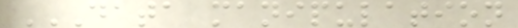DATA MANIPULATION
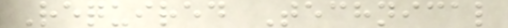Required Technical
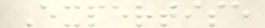Expertise
